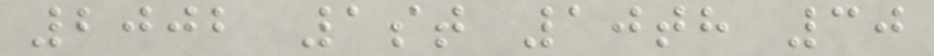2002 1st 10th 30
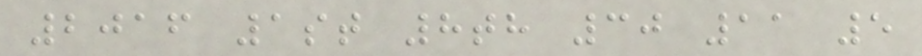2016 1st 8th 30 11 5
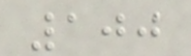100
